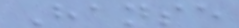Hanse
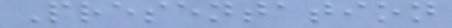Presentation
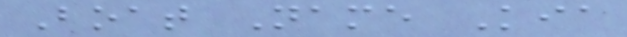Boat Name Kia
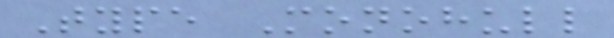Type Monohull
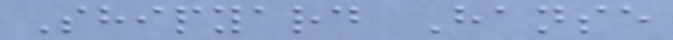Shipyard Hanse
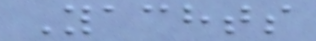Yachts
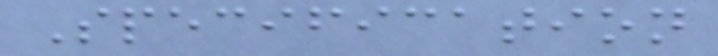Specification
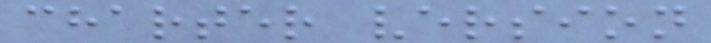charter version
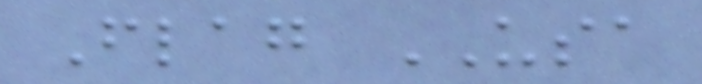Flag USA
